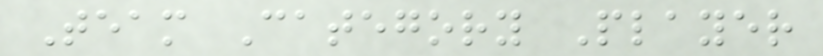Team Category Player
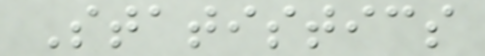Statistics
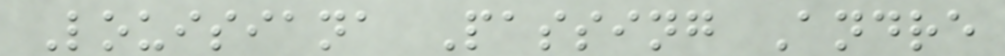Louisiana Passing Andre
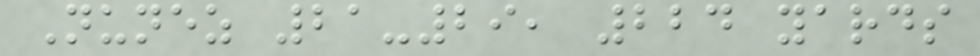Nunez 21-29, 224 yards
